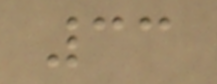33
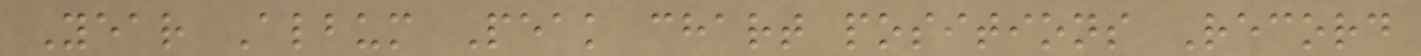Year Album Peak chart positions Record
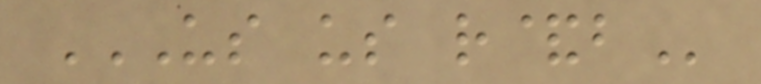US US R&B
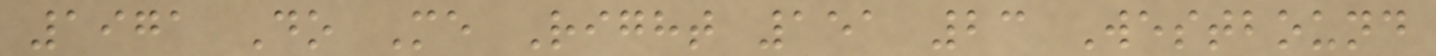1971 Do Me Right 151 23 Westbound
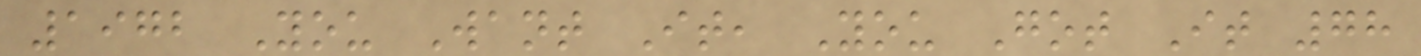1972 You Want It, You Got It 78
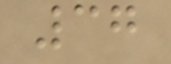37
